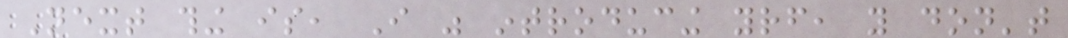Next thing is, I was introducing yourself, you don't
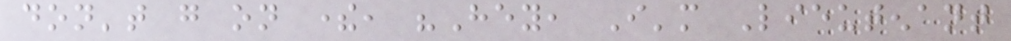don't go on there, "Hey, I'm Lieutenant
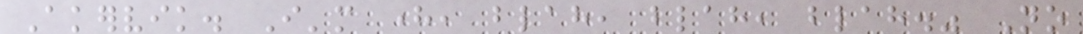Akervik. I'm here, blah, blah, blah." No
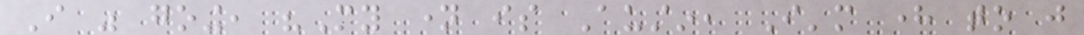I was going, "My name is Austin, I'm here to just
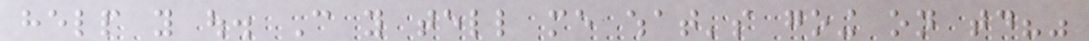help you out. Can you tell me what's going on today?"
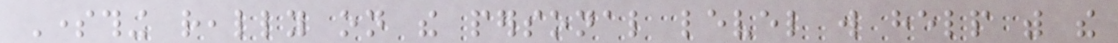Something really on the personal level will help with the
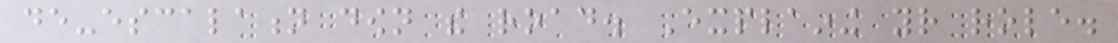de-escalation down the road. Explaining your role.
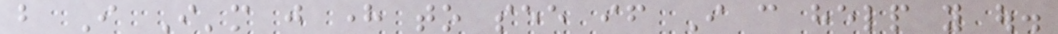but I I'm just here to see if I can help you out.
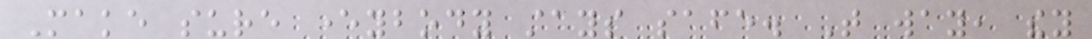Make sure everybody stays safe. That way, they
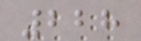228
